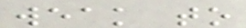weak to
